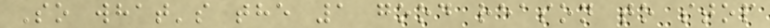So what's the 1 good reason to stop
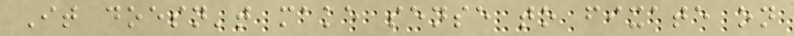It doesn't make sense to fixate on
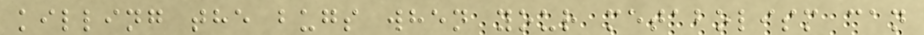killing the bugs when your metabolism can
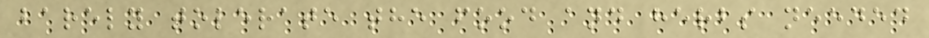barely tolerate the food and herbs needed
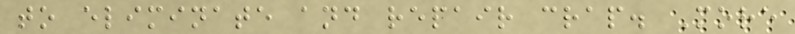to eliminate and repair crap. More
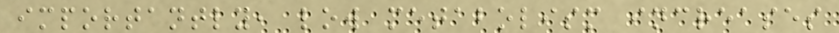importantly, low metabolism increases
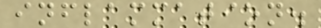inflammation.
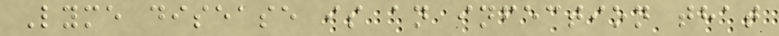Lyme disease is an infection that
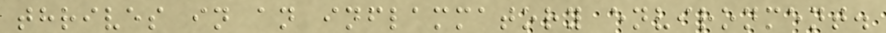thrives in an inflammatory environment.
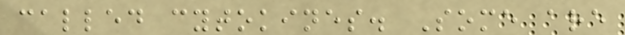called cytokines. Some are
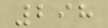298
